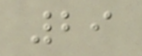29
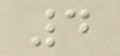4
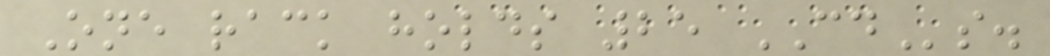One rack holds 25 CDs.
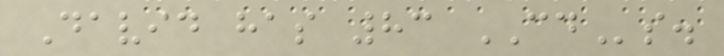David has 83 CDs.
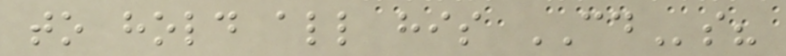to hold all his CDs?
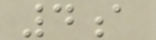4a
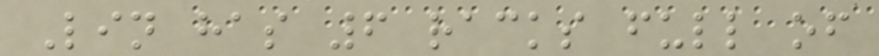Lin has 6 racks full of
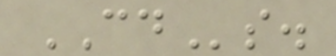CDs.
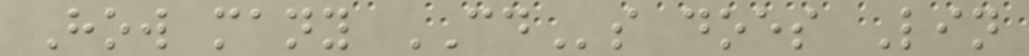How many CDs does Lin
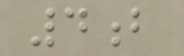4b
